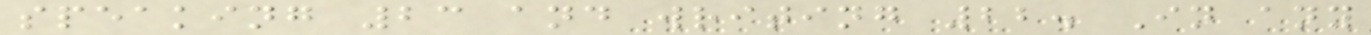speaking 23 and writing 22. In any
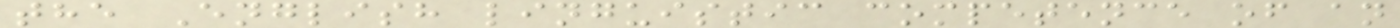the English linguistic competence of an
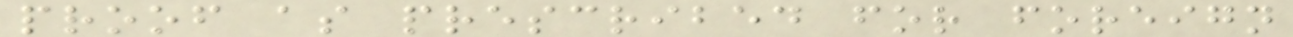proof as prescribed for foreign
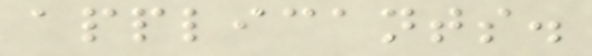applicants.
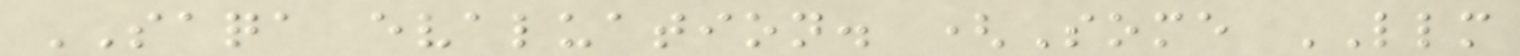SAQA evaluation. (Some LLM
